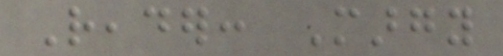Reader: Margy
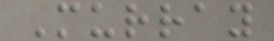Murray
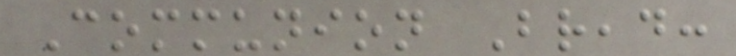Communion Bread:
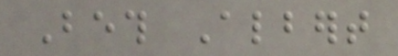Beth Albert
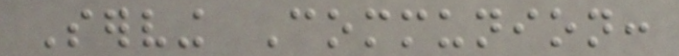Serving Communion:
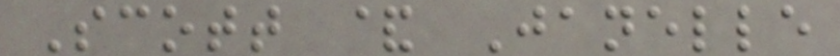Scott & Janelle
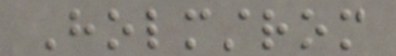Holmstrom
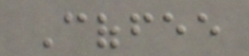Coffee
